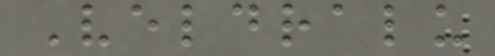Veldralu
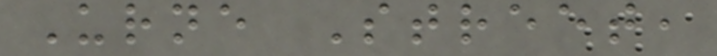Urne Street,
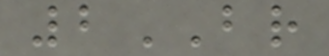2BR
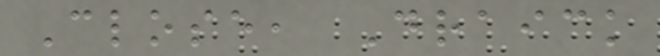Close, Draick
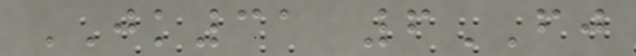JK31 6FJ
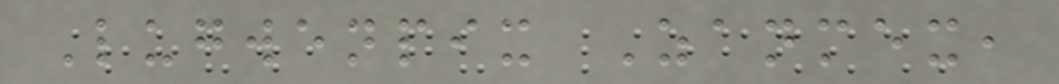Lugwenpix Zanmex,
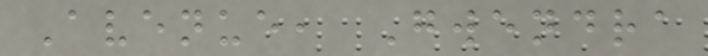Avenue, Gwendra
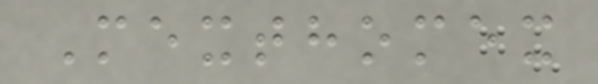Mexthomex
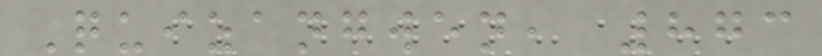Quizangwen, 873
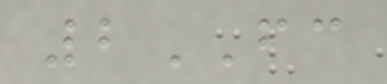2FC
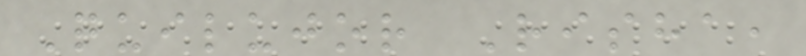Quilujor Risha,
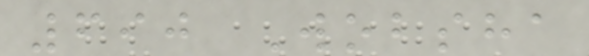690 Wobsha
